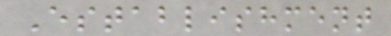Establishment
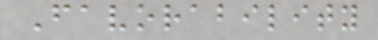Favorability
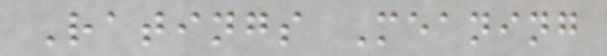Ratings Meaning
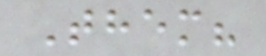Them?
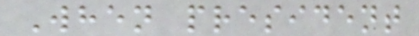When president
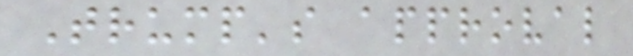Trump's approval
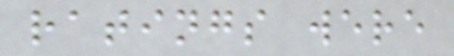ratings were
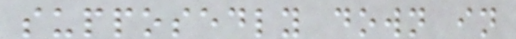supposedly down in
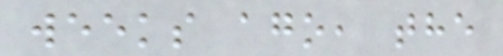weeks ago, the
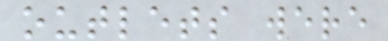outlets were
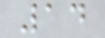14
